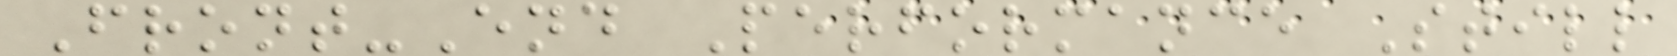Front-End Performance Still
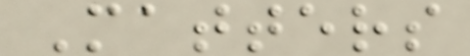Matters
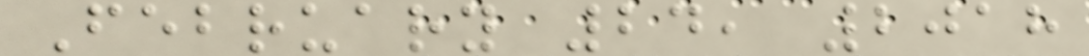February 24, 2018
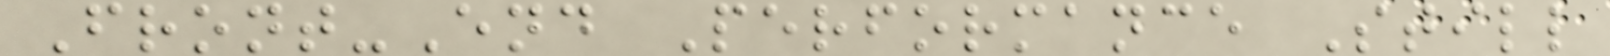Front-End Performance Still
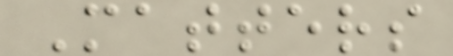Matters
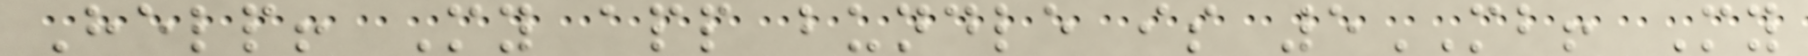Help! My app bundle is 5MB! My
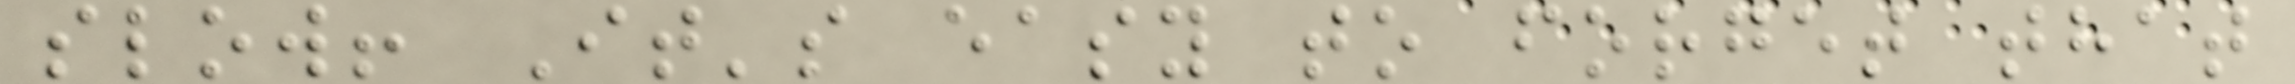slow! It's easy to forget that
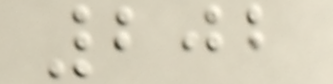202
